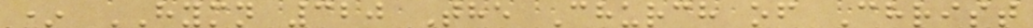* HYMN 320 The Church of Christ
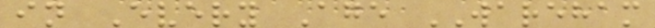in Every Age WAREHAM
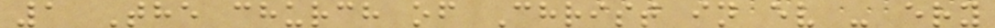1 The church of Christ in ev - ery
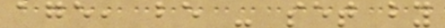age, be - set by
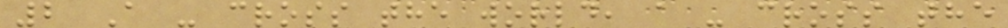2 A - cross the world, a - cross the
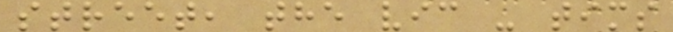street, the vic - tims
